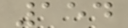154
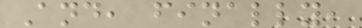And, finally,
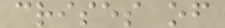crises of
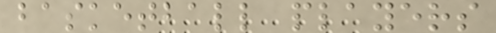basketball players
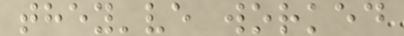they've worked
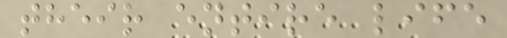their entire life
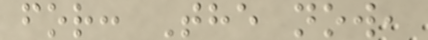for: The now,
